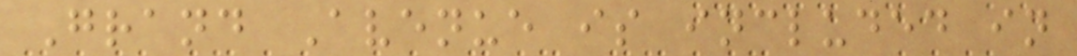Grand Avenue is included in
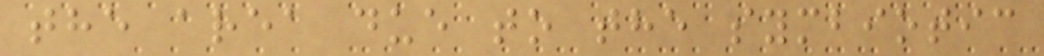the area due to the symbiotic
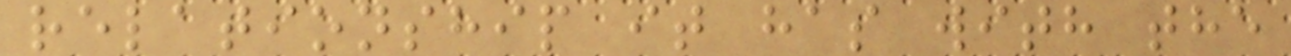relationship it has with the
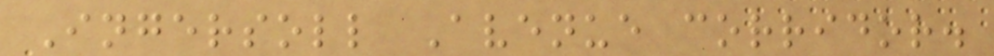Ingersoll Avenue corridor.
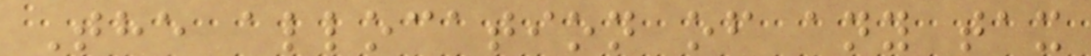The allocation of any tax
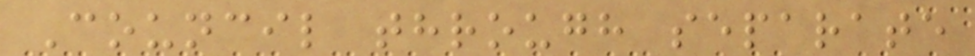Council through separate
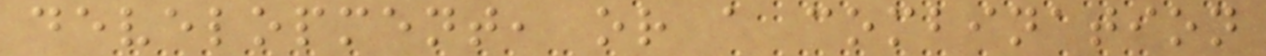development, or a combination
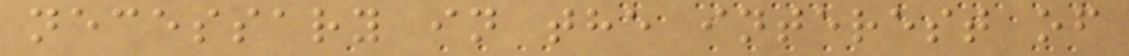necessary in the interest of
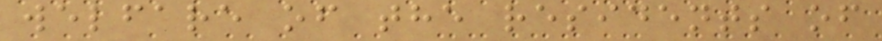welfare of the residents of
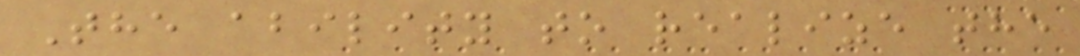The ability to realize the
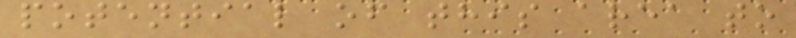potential of this area to
